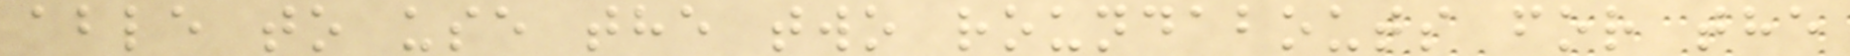able to use the two roundabouts for the
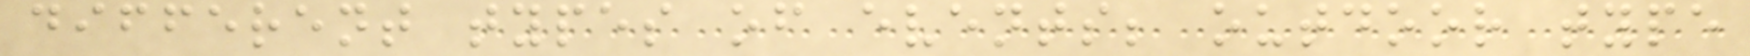different types of events; outdoor type
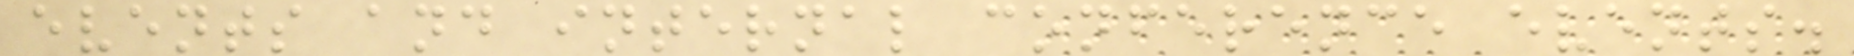events and internal conference events.
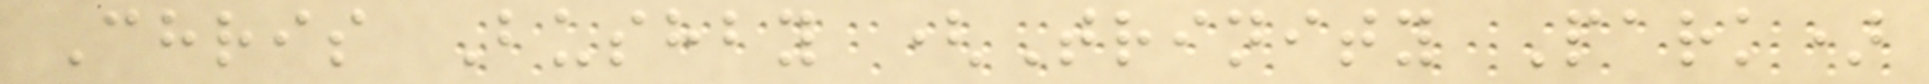Chris Bushby (Trinity Park)
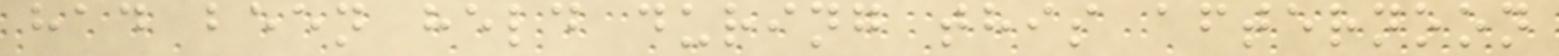had been held during this afternoon
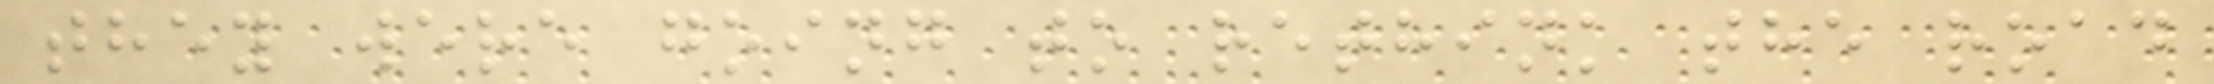they were going to rethink the road
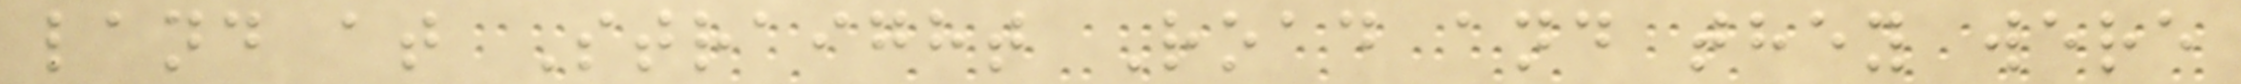land at Straight Road and they were
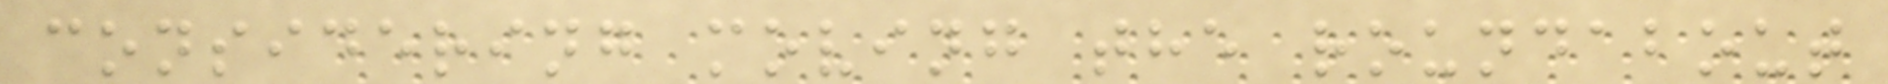considering moving the roundabout
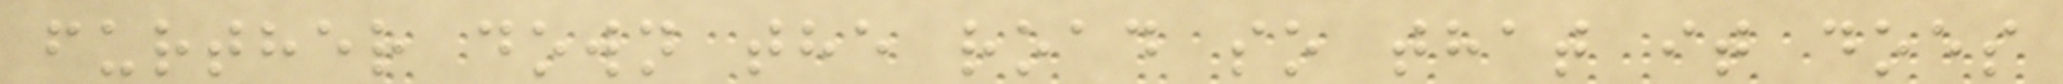further down the road so that it does
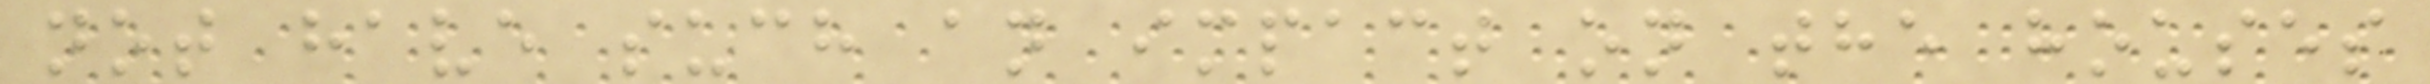not have such an impact on the houses
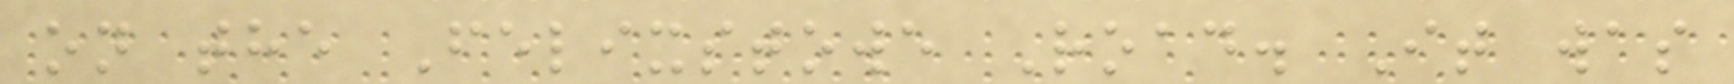on the Felixstowe Road. It was
